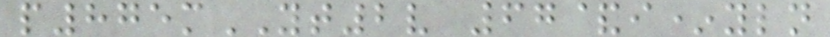p875mYT2v 67&i*yln
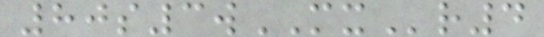80s3wMXr4
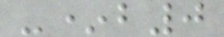-*b0
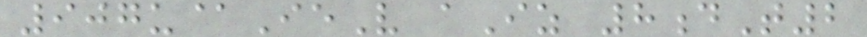907u@IeV aIz 8dT2
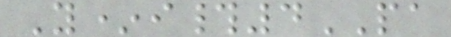Y*i#4PA
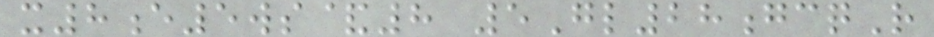x8e5ws&8 5Gl28gcqR
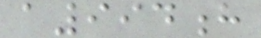a994h
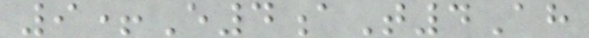9+E4aT4Ah
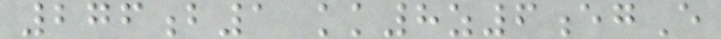276b1 kk8z6egE
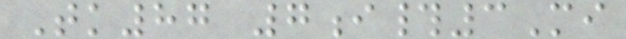Tk87 7i#3Mi
